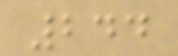244
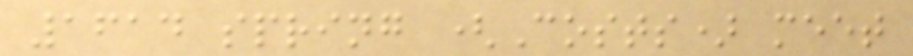1614 spring (Costs) meet
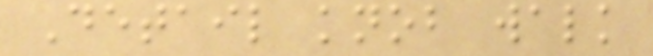Detail knob walk
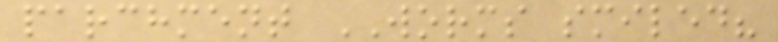parchment WORMS smiled?
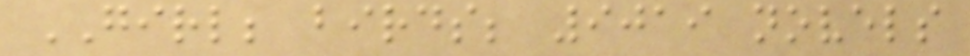GIRL; birds; 9019 novels
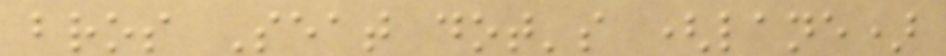bros Seat dot's (lane)
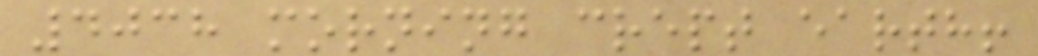4038 morning crept earth!
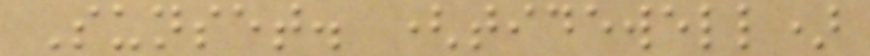Sunset. (tidewell)
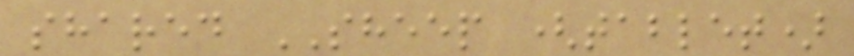shared SHEEP (tablet)
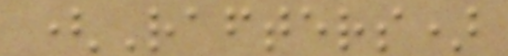(Rafters)
